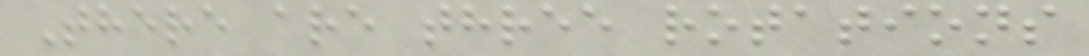There are three rotations
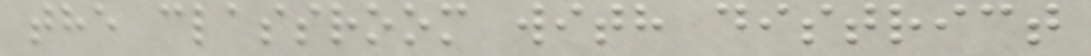the classroom with district
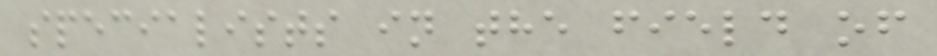specialists in the field of
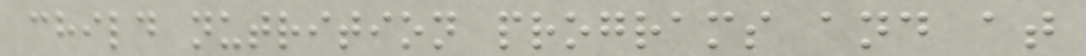child nutrition programs and at
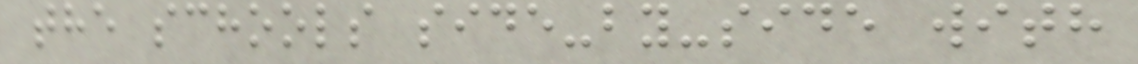the schools side-by-side with
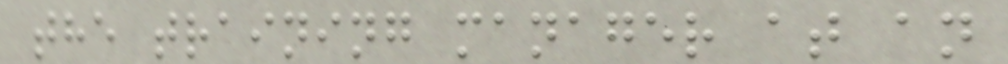the training manager at an
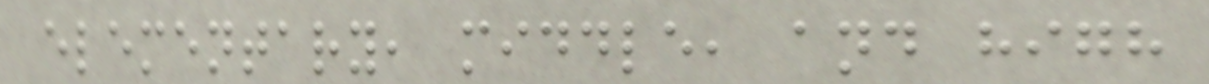elementary, middle, and high
